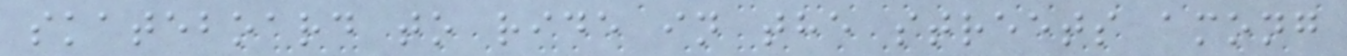skateboard to ride in the streets among
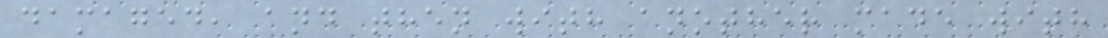damaged, and then with another made with
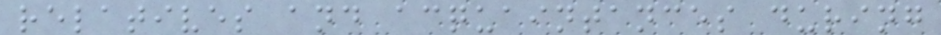relatives and acquaintances during
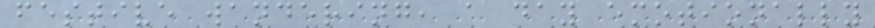festive wandering, a day emotionally
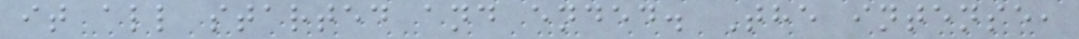it all started and ended. The intense,
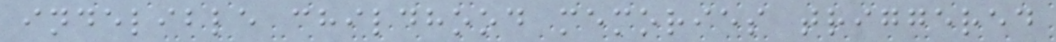indelible childhood memories triggered
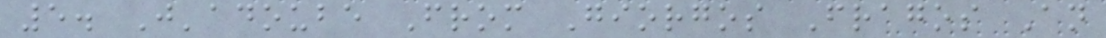5. J'adoube From Giorgos Fragos An
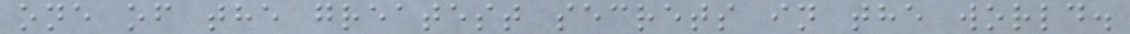one of the greatest secrets in the world.
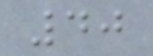40
